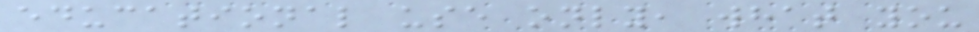educational use only, what you
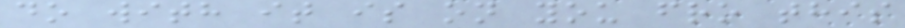do with it is on you fro this
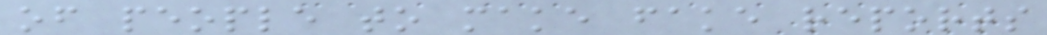of people to make fake reports
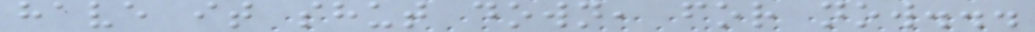have it shut down, for now...
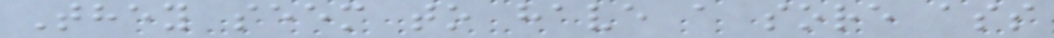They seem to have a sore ass
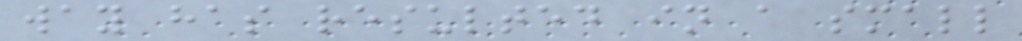way has resulted in a small
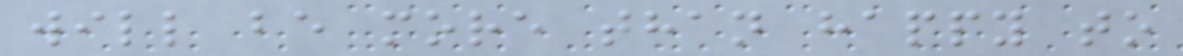will be more than happy to
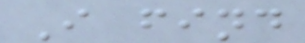I find
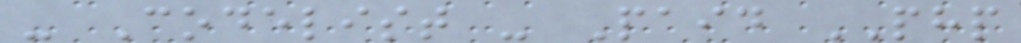- Codelist - Paid PHP
